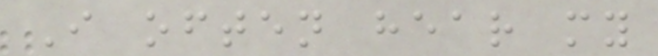I often hear my
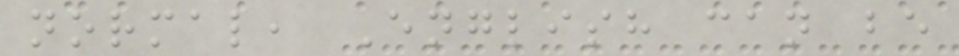normal, English can be
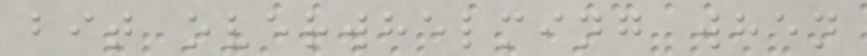bit overwhelming when
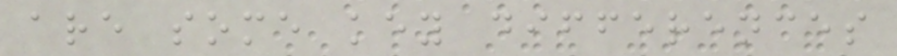are some key differences
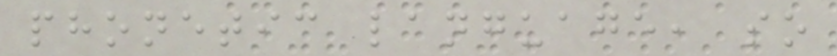phonetic language, so
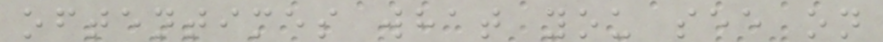oftentimes what you see on
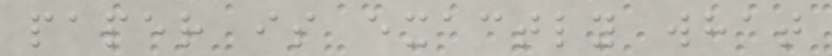paper is exactly what
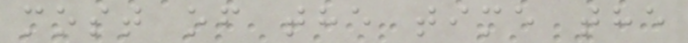most of the time the
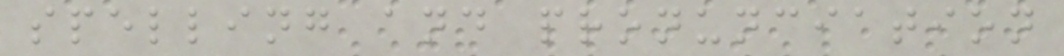spelling and pronunciation
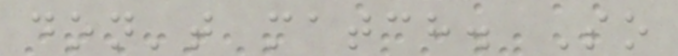don't match. So
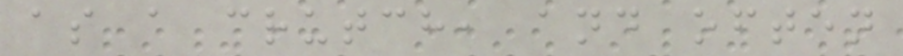as a crutch, and often
